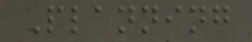Planning
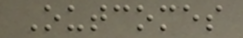Outcomes
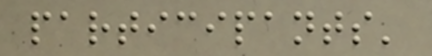participants'
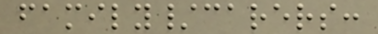family/carers:
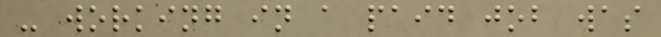- working in a paid job was
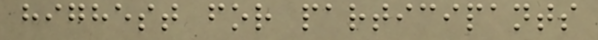highest for participants
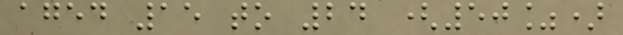aged 15 to 24 (50%)
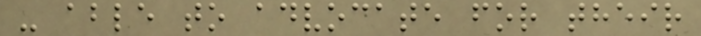- able to advocate for their
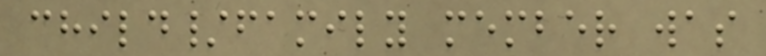child/family member was
